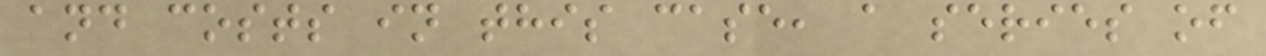and costs in this case, a series of
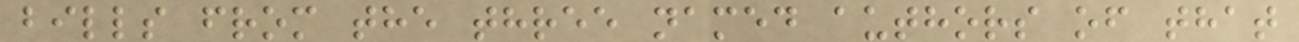bills from the three named authors of that
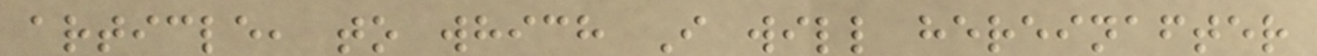article, to which I will hereinafter
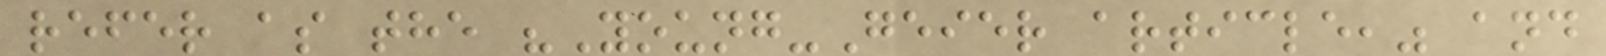refer as the "Young-Geier article," and
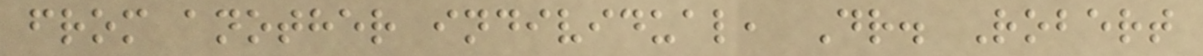from another individual, Dr. Robert
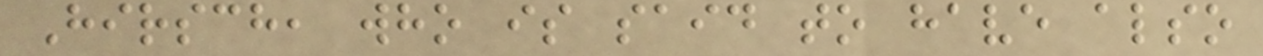Hirsch, who is said to have also
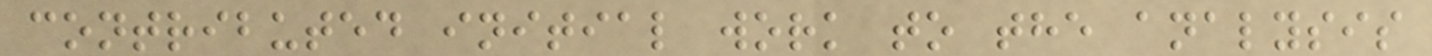contributed initial work to the analysis
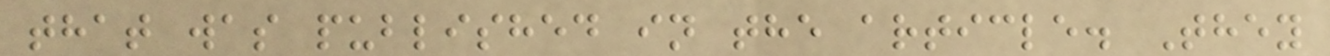that was published in the article. They
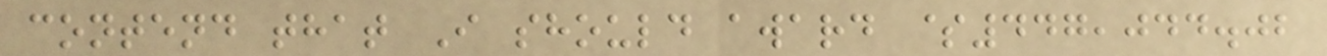contend that I should award $447,044.02
